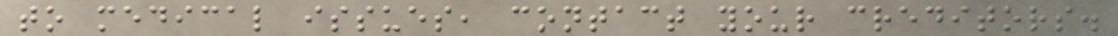to medical issues, contact your creditors.
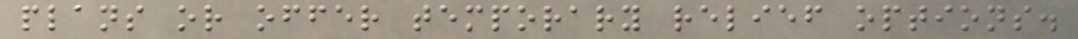plans or offer temporary relief options.
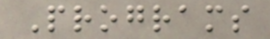Programs
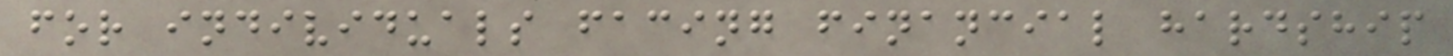for individuals facing financial hardship
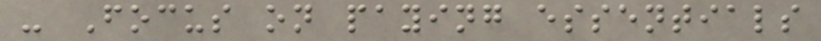- Focus on paying essentials
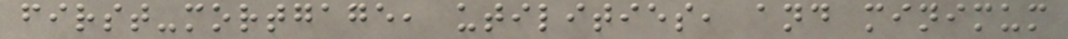first-mortgage, utilities, and minimum
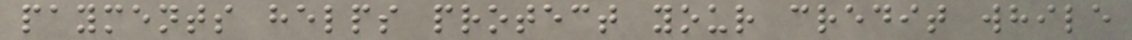payments helps protect your credit while
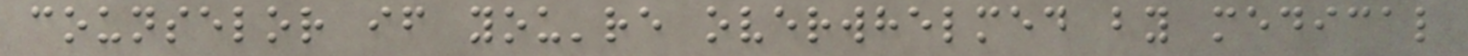counselor if you're overwhelmed by medical
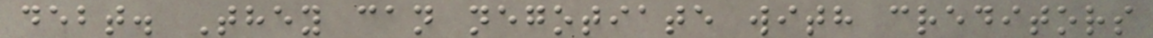debt. They can negotiate with creditors
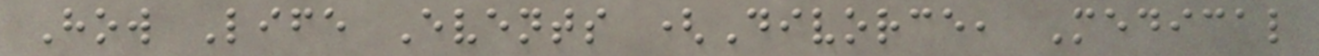How Life Events (Divorce, Medical
